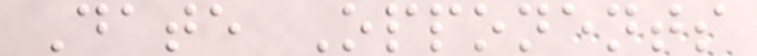Date Opponents
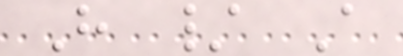H / A
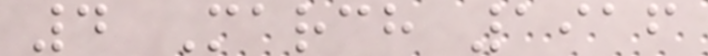4 March 1916
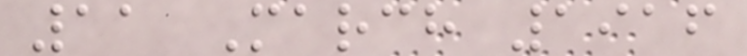11 March 1916
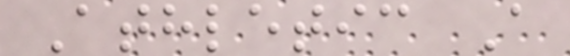Athletic A
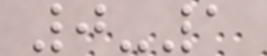0-1
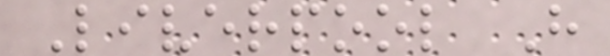Liverpool H
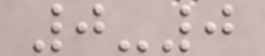0-0
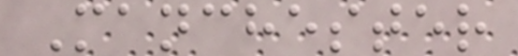Manchester
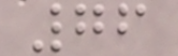76
